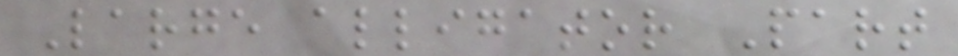Large alligator Part
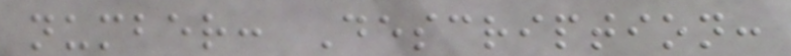number: Description:
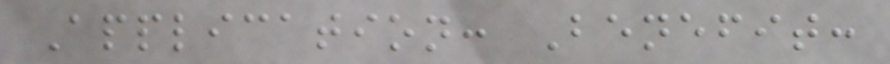Application: Benefit:
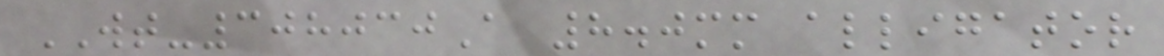WT-308030A 8.0mm alligator
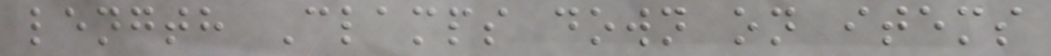length Clamps down on items
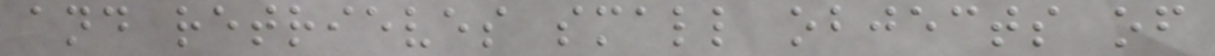and retrieves small objects of
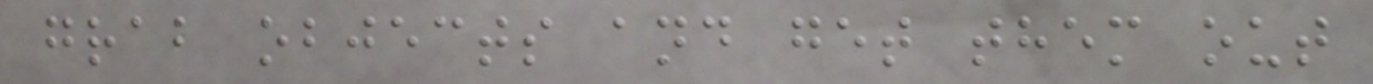grab objects and get them out
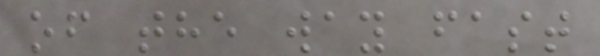of the way fast
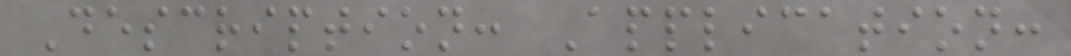Description: Application:
